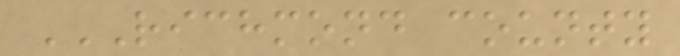RICHMOND COUNTY
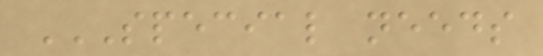SPECIAL NEEDS
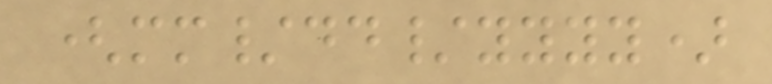(mm/dd/yyyy)
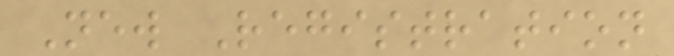New Registration
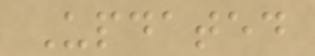Updated
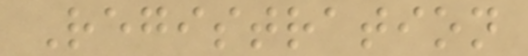Registration
